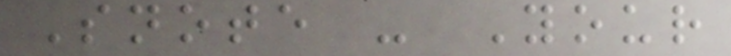Snote - Your
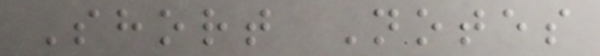Short Notes
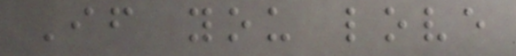If you love
